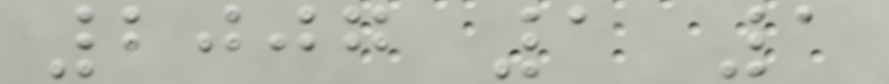2007 1 1
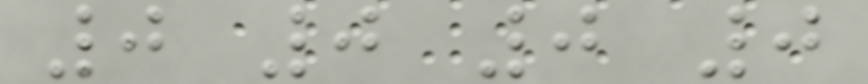0 0 0 0
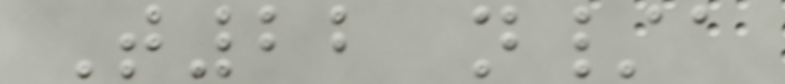T22 n/a
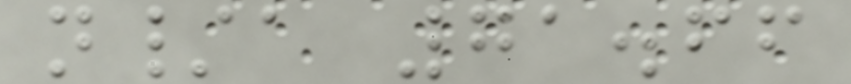n/a 71.66
